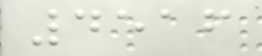4516
